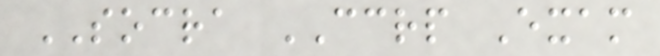SOCRA CCRP Exam
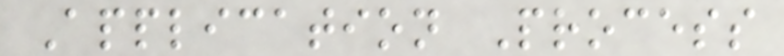Application Process
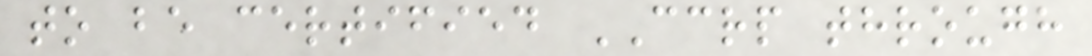to be certified CCRP through
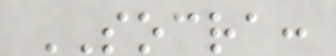SOCRA:
